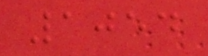1054
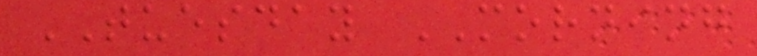TUESDAY MORNING
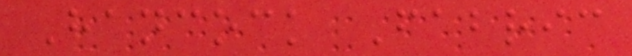Hancock Fabric
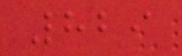829
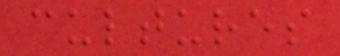cultures
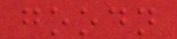goodn
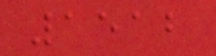1512
